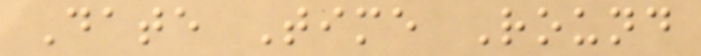Date Time Round
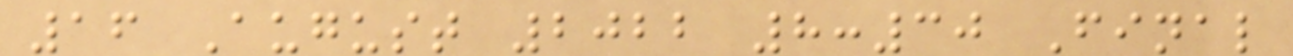16 August 2022 8:30 Final
